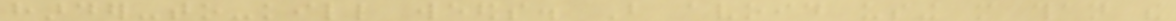harder-to-kill weeds. But avoid using more than the
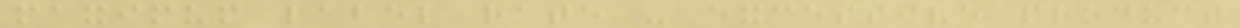maximum label rate - excessive product
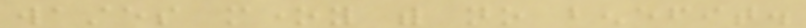wastes money with no benefit.
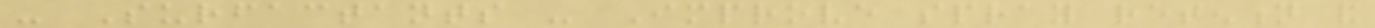- Surfactants - Improve spray retention and
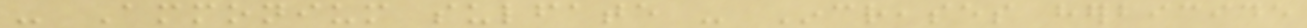- Ammonium sulfate - Increases herbicide
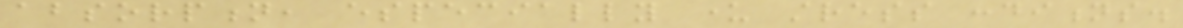absorption, especially under stress conditions.
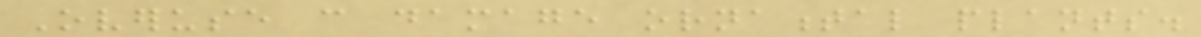Overuse can damage ornamental plants.
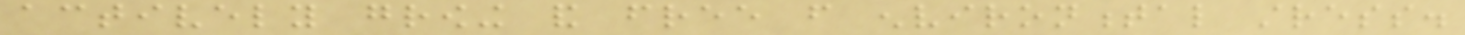actively growing and free from environmental stress.
